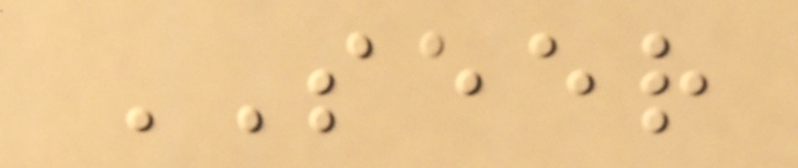SEER
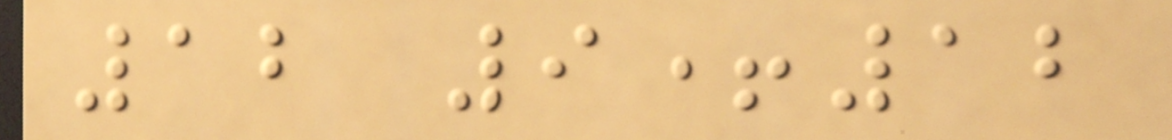12 9+12
